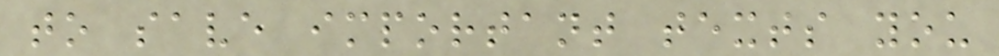to save important texts you
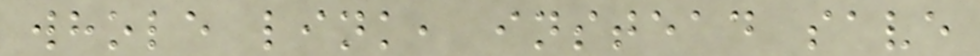whole link, instead save
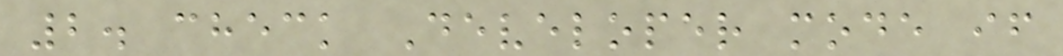2. check Developer mode if
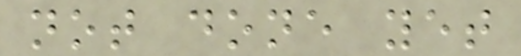not done yet
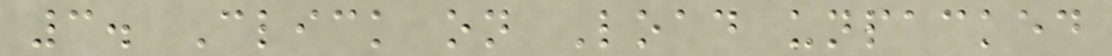3. Click on Load unpacked
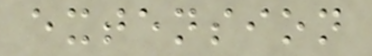extension
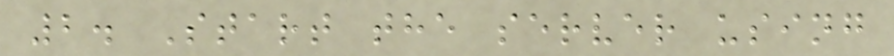2. Start the server using
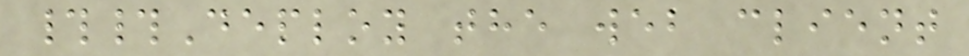##Deploy the web client
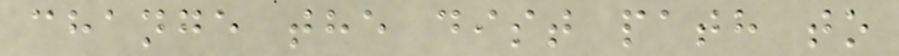change the dist path to
